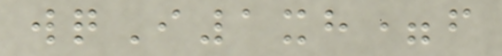wqI1xh=f
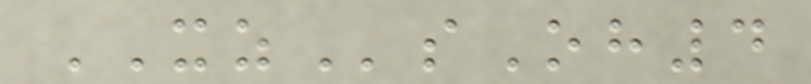XZsOh4
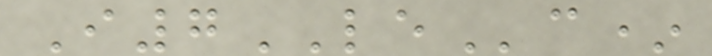I7LEc*
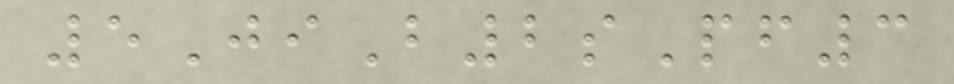5JiB2sPf3
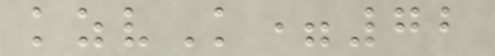kzvK=72
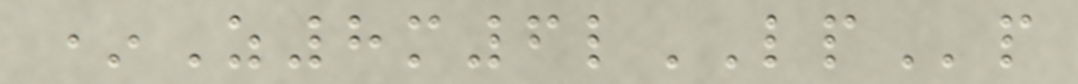*Z8m6lLPp
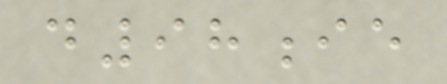d98ie
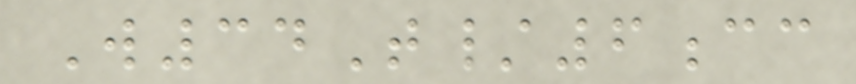W34T/6cc
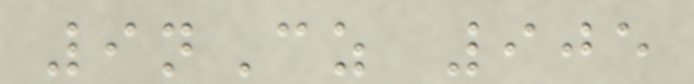9nCz 905
